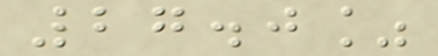27.0%
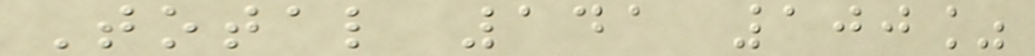Total 141 100%
